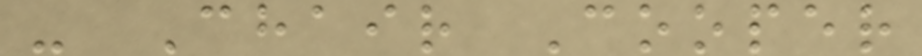- Chair Cooper
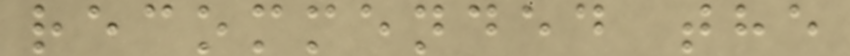recommended the
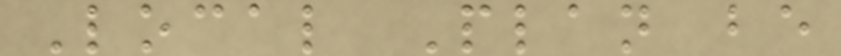Local Plan be
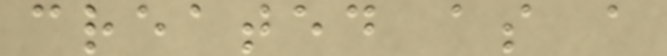created as a
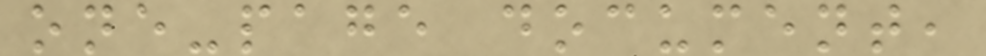one-page document,
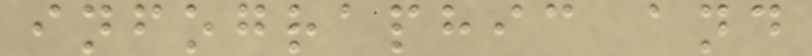infographic and
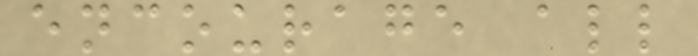encourage all
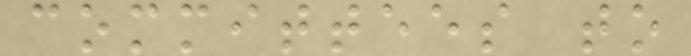committees to
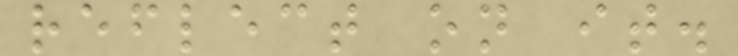reflect on it.
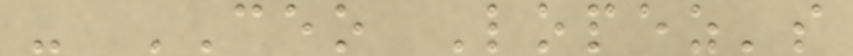- CEO Lopez's
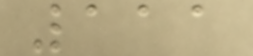111
